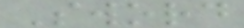Sword
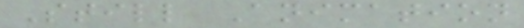Still Animation
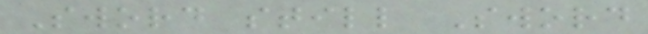Sword still Sword
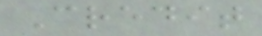Credit
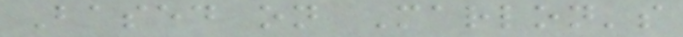Based on Marlon's
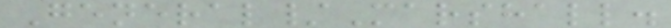General/Marshall.
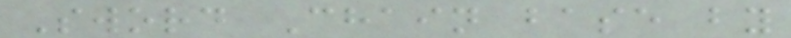Sword Chain base by
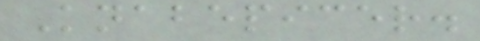Knabepicer.
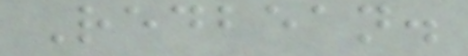Redbean.
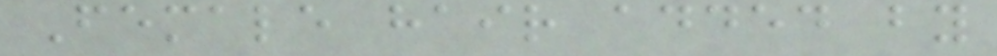Female hair added by
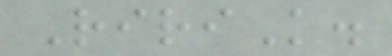RiriK.
